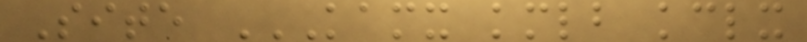Site KAMX KMLB KCLX
